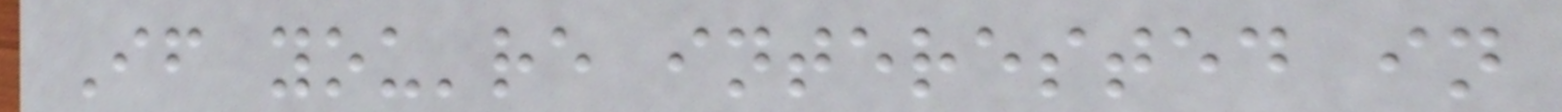If you're interested in
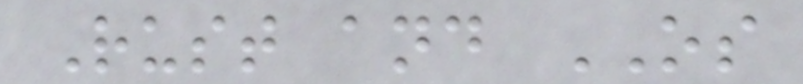Rust and OS
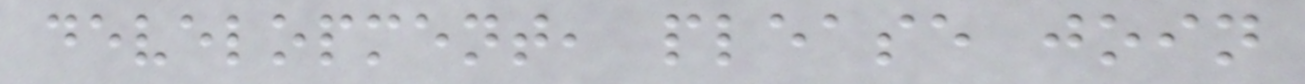development, please join
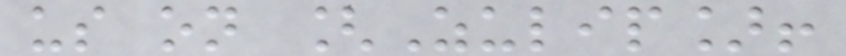us on [Zulip]!
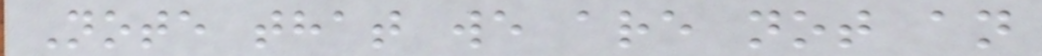Note that we are not an
